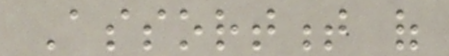Assortment of
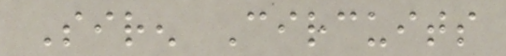Siren Circuits
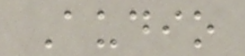Audio
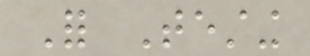For Testing
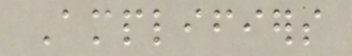Amplifiers
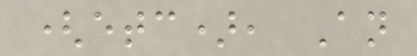(etc), An
